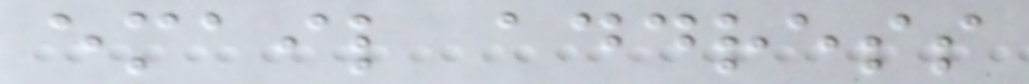email address
